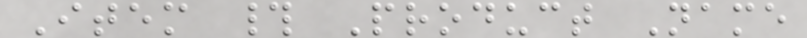Item # Product Name
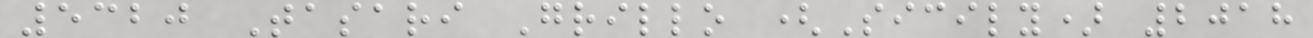5320 Tasari Grillo (Sicily) 2018
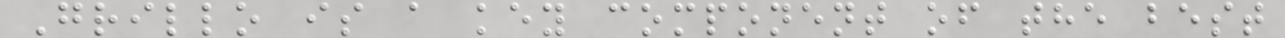Grillo is a key component of the best
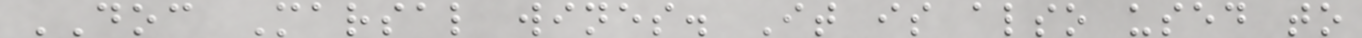DOC Marsal wines. It is also used to
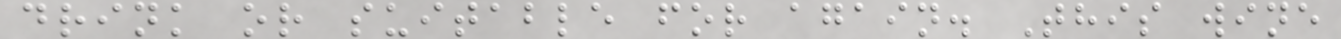drink or suitable for again. This wine
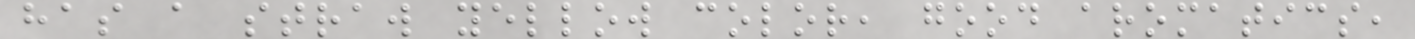has a straw yellow color, good aromatics,
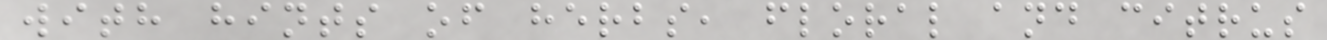with hints of herbs, floral and citrus
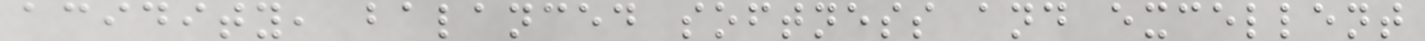acidity, balanced softness and excellent
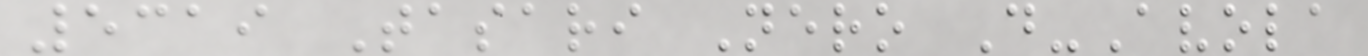5319 Tasari Nero D-Avola
